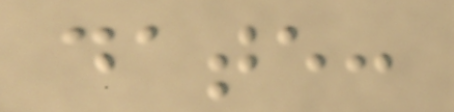date:
